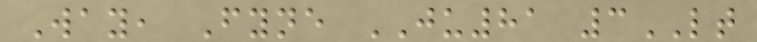Way, Fyne JU81 3LT
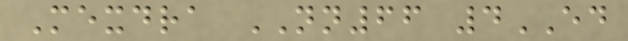Mexdra NN66 4ED
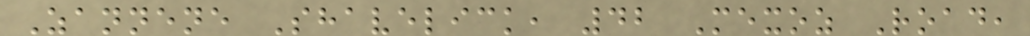Zannene Shavelick, 42 Mexoz Road,
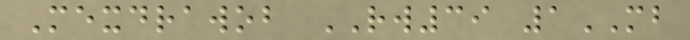Mexdrawob RW39 1MB
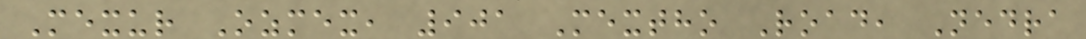Mexur Ozmex, 901 Mextho Road, Nedra
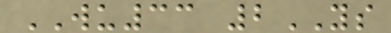WU33 2YS
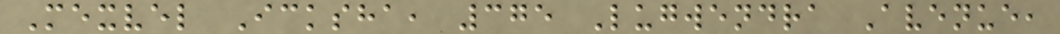Mexvel Icksha, 375 Lugwendra Avenue,
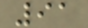91
